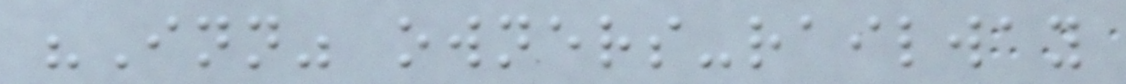"Inn" owners-railway
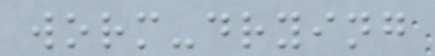worm-drying
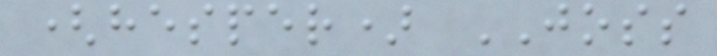(hesper) JOSS
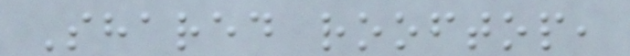Shared rooftop,
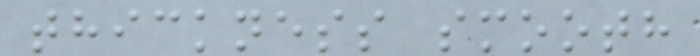thickness smooth
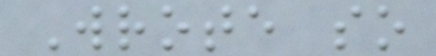Wrote so
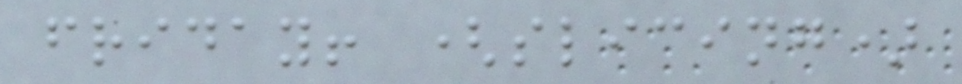friday! (slicing)
